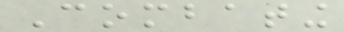Combating
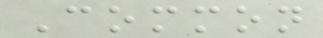Common
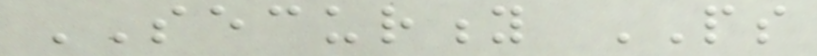SECURITY PS
